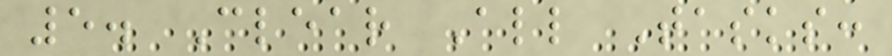5. Clear All Tasks:
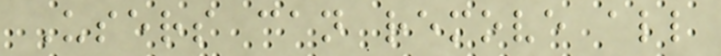Users can remove all
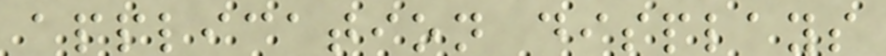application displays
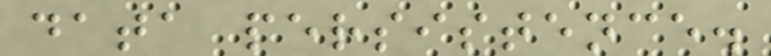data persistence.
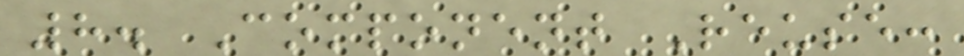8. Component Reuse:
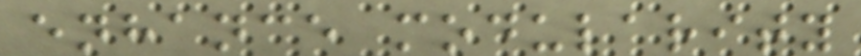enhance modularity
